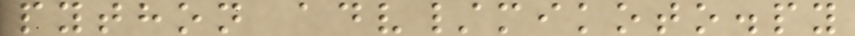python adv/mikoto.py
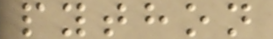python
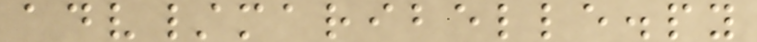adv/maribelle.py
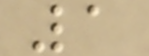1
